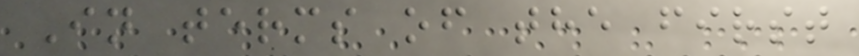In terms of the first
